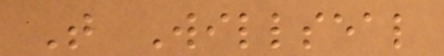T Willseal
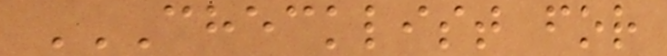CHECKLIST FOR
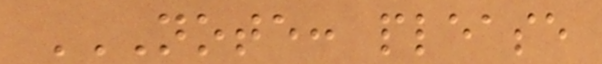NOTE: PLEASE
